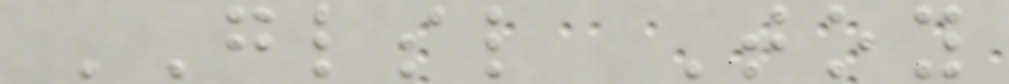GLSL Toy
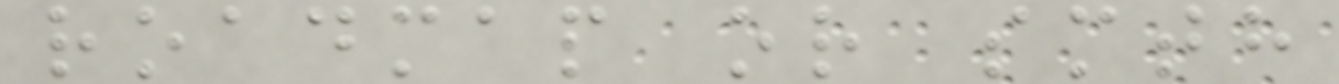roadmap or smth
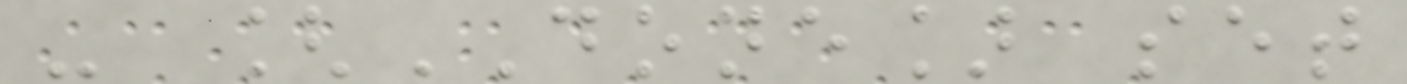- [DONE] set
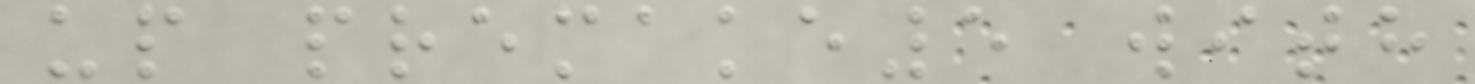up premake5 with
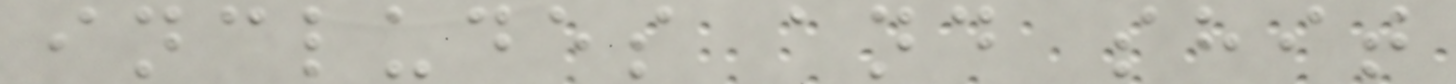includes and shit
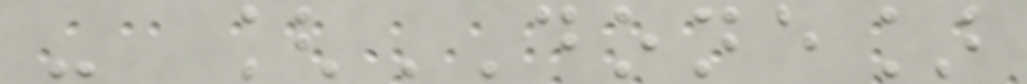- [DONE]
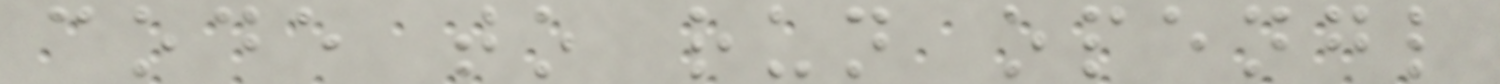code to run opengl
